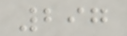297
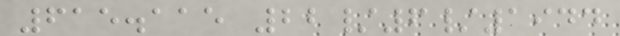615.115 22/6/1944
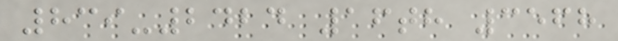839-2424 16th 3568
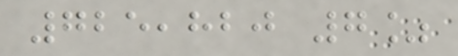725,820 7%
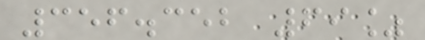356.352 69%
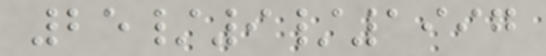25/9/1997
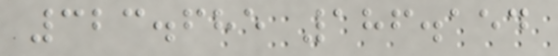323.685 186.154
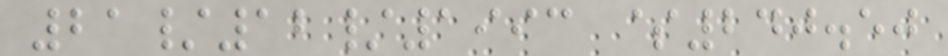21/12/1993 $240.50
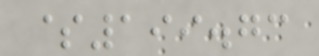$199.73
